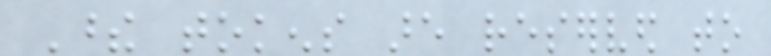These tokens are reserved to
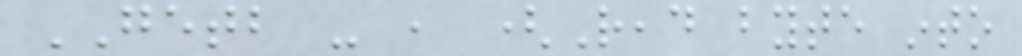GETB - , (Read byte into
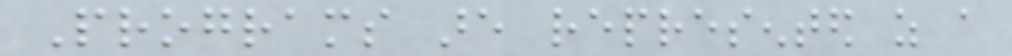Programs are represented as a
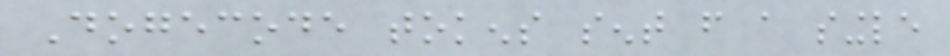Dogecode tokens sent from a single
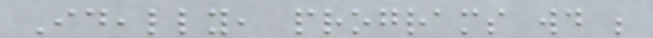Ideally, programs would be
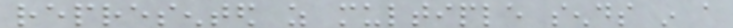represented as multiple sends in a
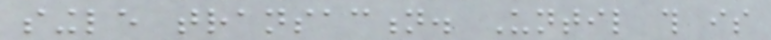single transaction. Until this is
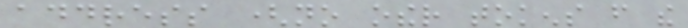address (no other tokens from the
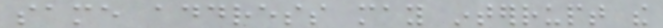same address may interrupt the
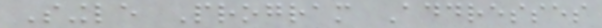Single Program Addresses
